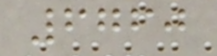6760
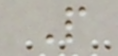P
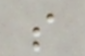s
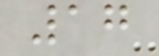17
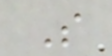S
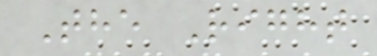The Right
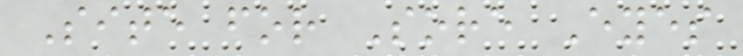Site for Sore Eyes
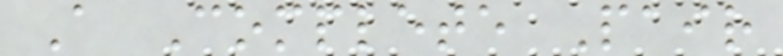A Complete Pair
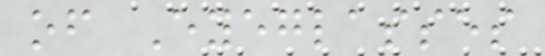of Eyeglasses
